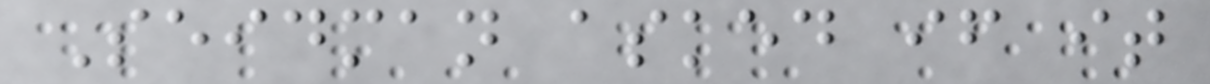Seidman asked if it
